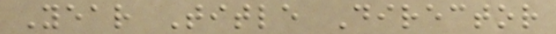Year Title Director
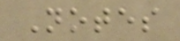Notes
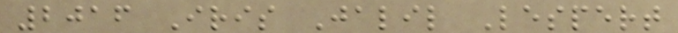2016 Iris Jalil Lespert
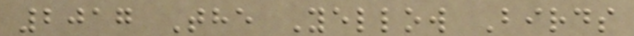2017 The Yellow Birds
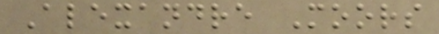Alexandre Moors
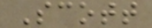Scott
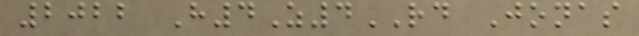2022 H4Z4RD Jonas
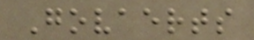Govaerts
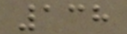138
